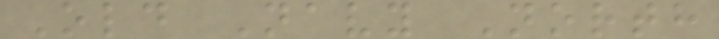Old Navy North
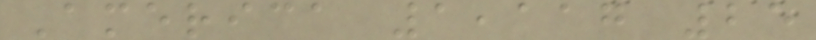America 1,117 25
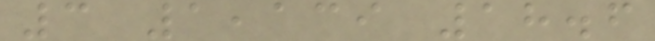3 1,139 18.6
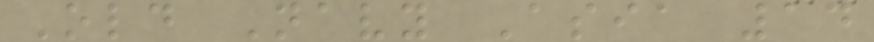Old Navy Asia 14
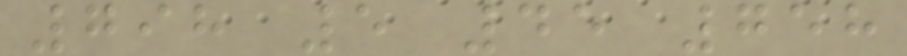798 5 45 758
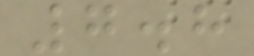7.8
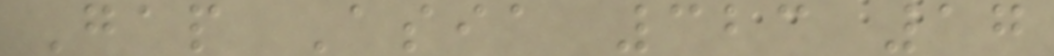Gap Asia 323 17
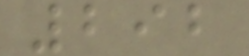292
